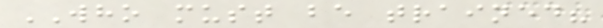WHO must be trained?
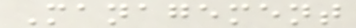Management
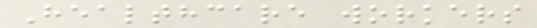Healthcare workers
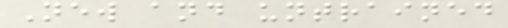New and untrained
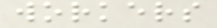workers
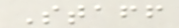Staff
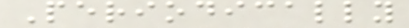Periodically
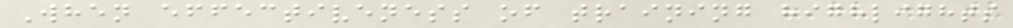When effectiveness of training highlights
